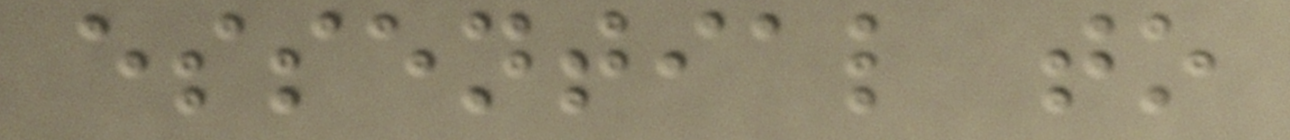essential to
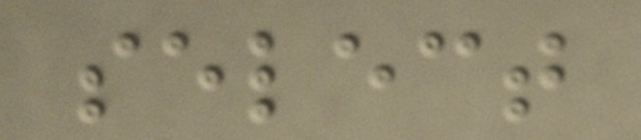select
